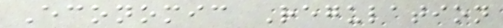Economic Regulation
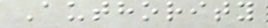Authority
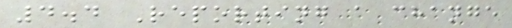4.4 Reporting a change
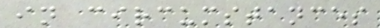in circumstances
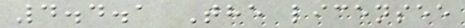4.4.1 The licensee
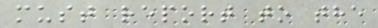must report to the
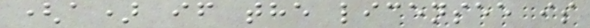(a) if the licensee is
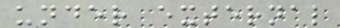under external
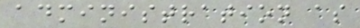administration as
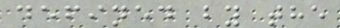defined by the
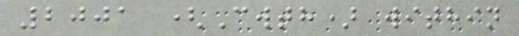2001 (Cwth) within
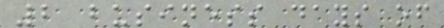2 business days of
